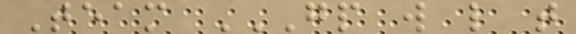Team GP W L T
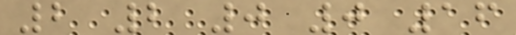2 2 0 0 16
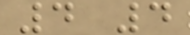4 4
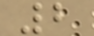2
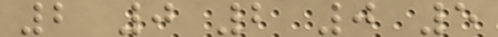2 0 2 0 5
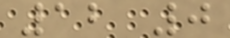12 0
